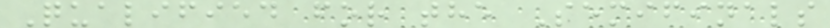Qualified for the Semifinals
